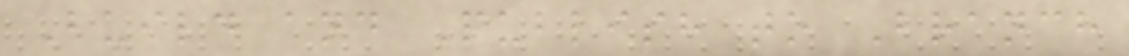Build and Publish to Branch
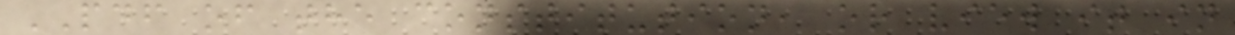PDF of the constitution, or view it in
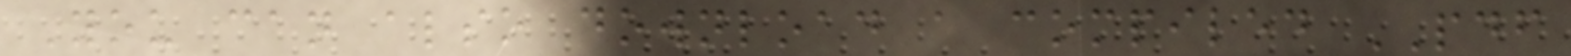You can also download a compiled PDF
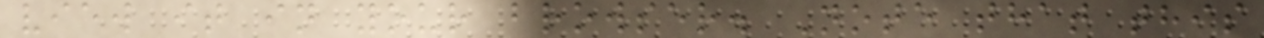view it in your browser. Note that this
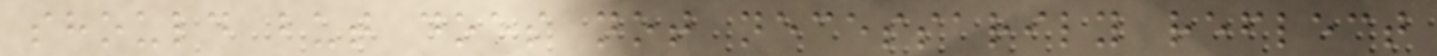should but does not necessarily reflect
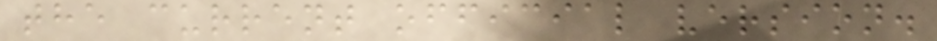the current official version.
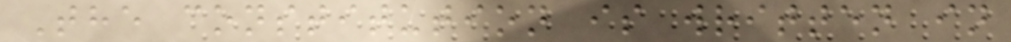The constitution is written in
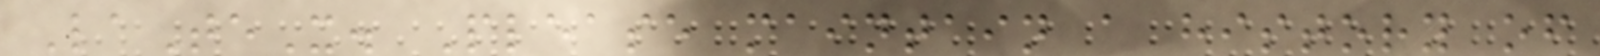LaTeX. Please maintain a history of
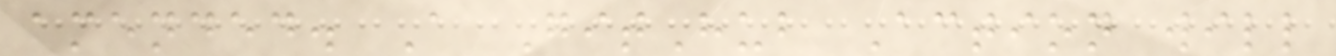amended. A GitHub Action will
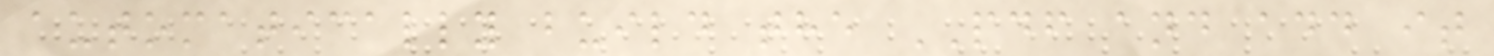automatically build the PDF and add it
